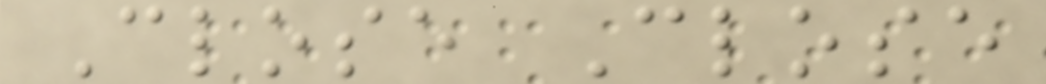Close Close
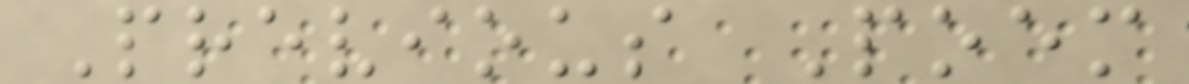Previous Poem
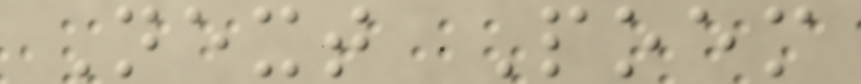Next Poem
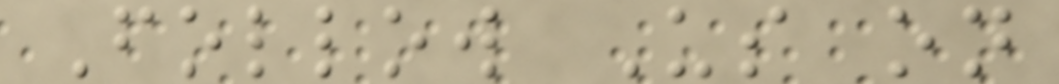Follow Us on
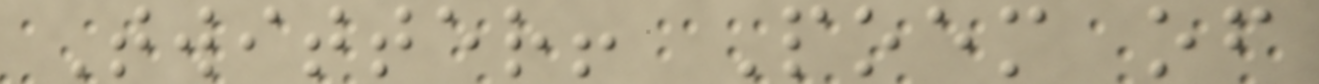Twitter! Poem of
